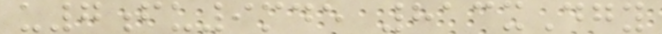u7fu9mde 813xDgy
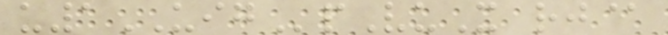u1UIGpVuX rj@
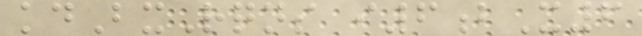kdBxRqns i6bX6
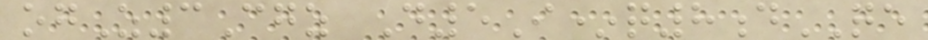ogZ3Cgz D5I*q8dQE
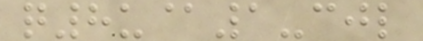q8u@1-cjl
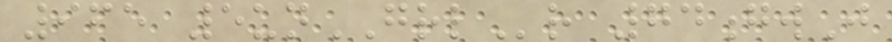965 5unGRLr 74gwJ
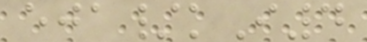eja/kI4
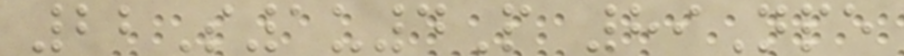22S1u4P 89Npe
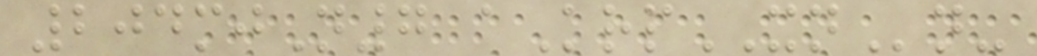204mjN7 aKrpXNn-
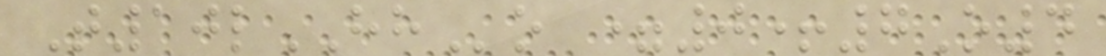T10lHHo =0+7O4
